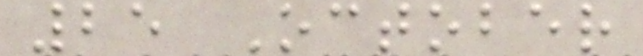25 October
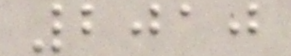2010
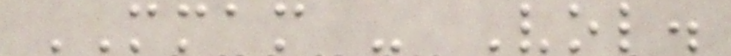MMAM - Vol.
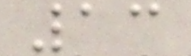13
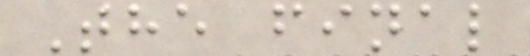The final
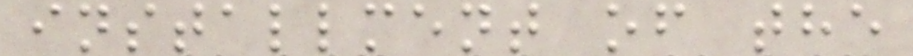installment of the
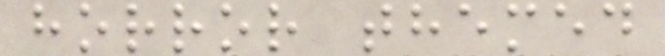horror themed
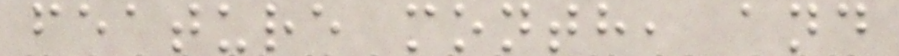feature month, and
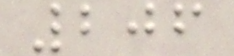206
